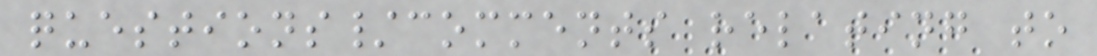questions/comments relating to
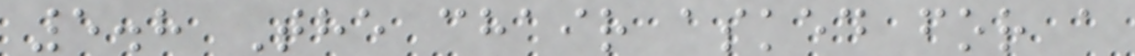5.8 The chair asked for a
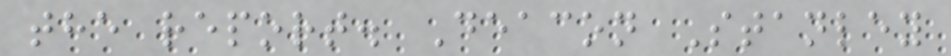the report. Deacon Stanley
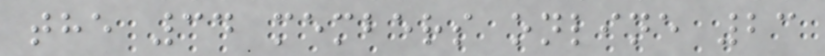the 34 members online 23
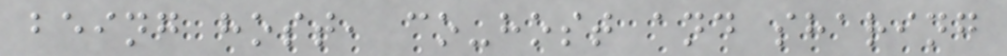being host, co-host and sharing
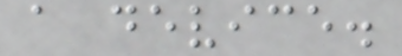a device.
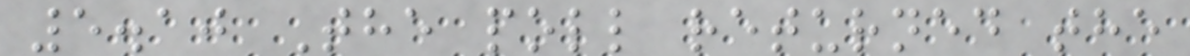5.10 The poll returned the
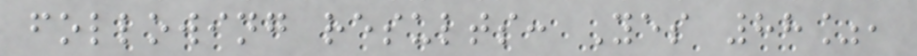following results: Yes 88%,
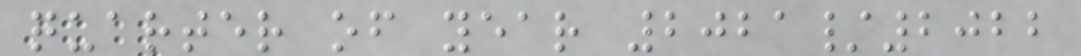quarter of year 2021/2022
